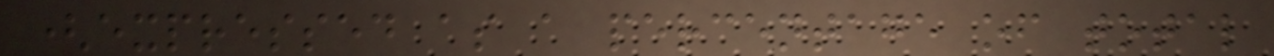(expressed as a percentage of total
